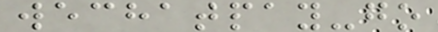wechatpay-go
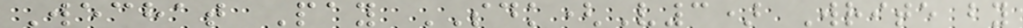Wechat Pay SDK(V3) Write by
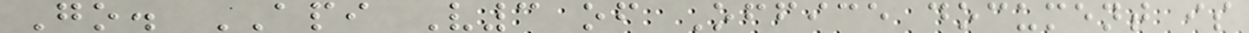Go. API V3 of Office document is
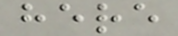here
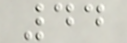44
